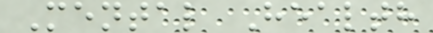Mental Health
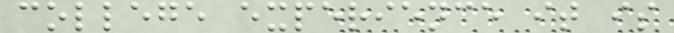college experience it is
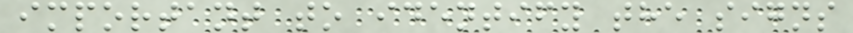important to identify the signs
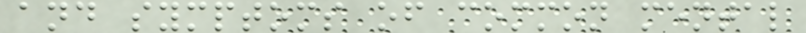and symptoms of common mental
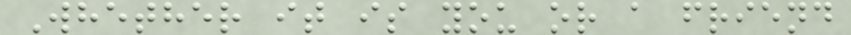Whether it is you or a friend
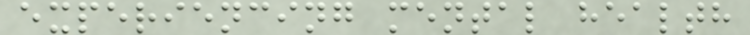experiencing mental health
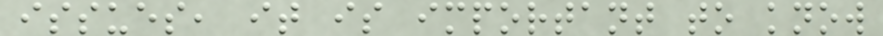issues, it is important to know
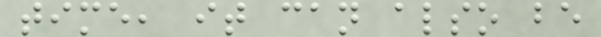time, it can also be
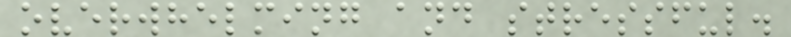overwhelming and stressful.
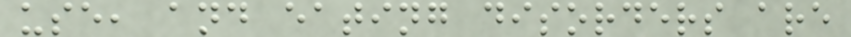use, and eating disorders are
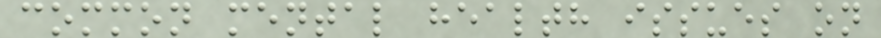common mental health issues on
